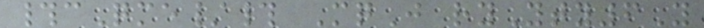#cQme/# MqJ ryYty6Y
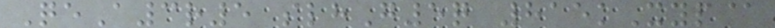QeA3r5 slhG5q 815kXyp@
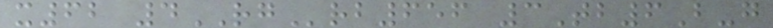x62 4RGrb656 3Tb6B-g
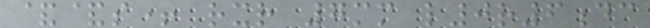&&s+ rxr 7mm l0r6dc
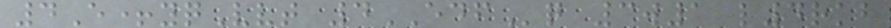4E+yqVvt 4EDFq 3w1 l4rkb
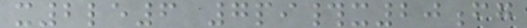x2le6 7pi#x20fg
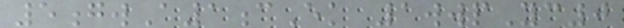5gwA1cEk 1wwpYc0
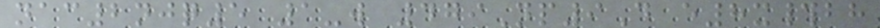nac2njq5 1-w 479Np9D e8x#bh
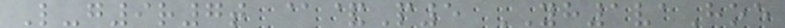L-g9r7t @&P5 YH1vaHoe
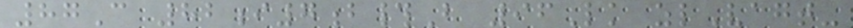87C 82i7b#B 96Lk zlVagt-
